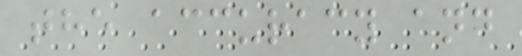the accuracy and
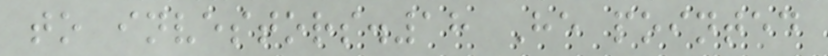to investors.18 He pointed
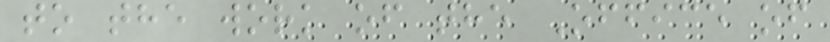to the work of the Office of
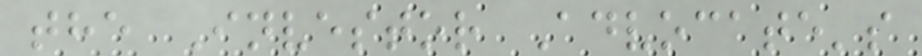the Investor Advocate's
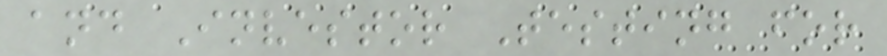and Investor Testing for
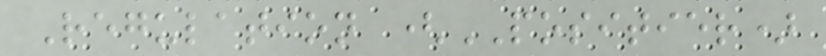Regulation (POSITIER)
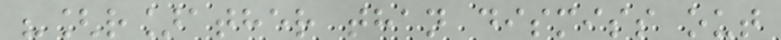"[r]ather than dismiss out
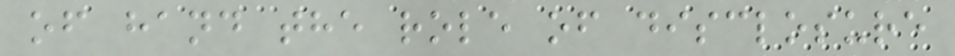of hand the role of disclosure
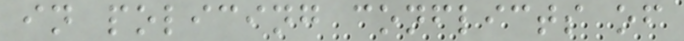in policing conflicts of
